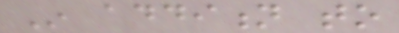In addition to
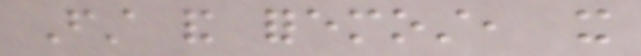First and foremost, it
